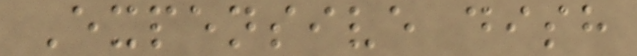Expensive dish
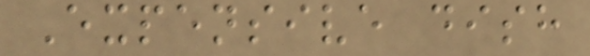Expensive dish
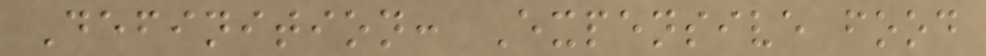Definition: Expensive food
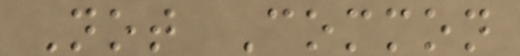Not Common
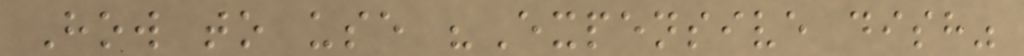How to use "Expensive dish"
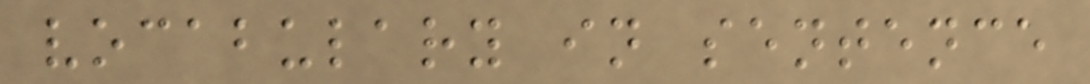vocabulary in sentence
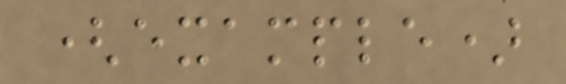(example)
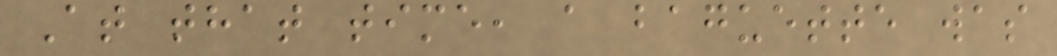At that time, a baguette was
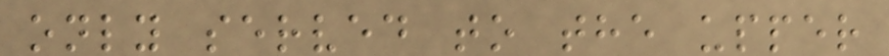only served to the upper
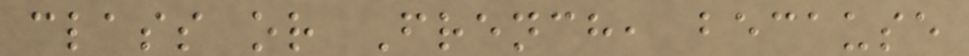class or French, because
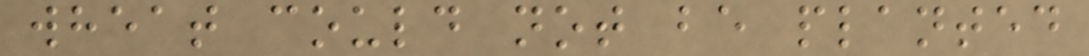wheat could not be planted
